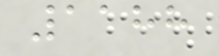1188
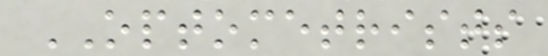OPTOMETRISTS
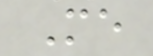Me
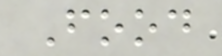Food
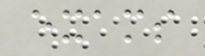exams
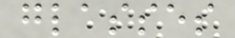glasses
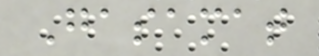Gasamat
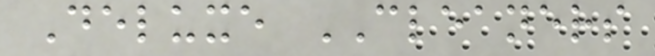Deluxe CLEANERS
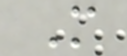M
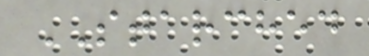STARCHED
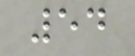54
